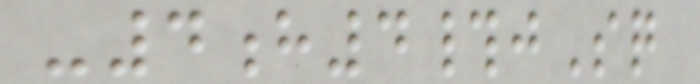-4h4#jSq
